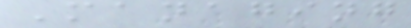Managing
